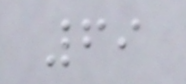69
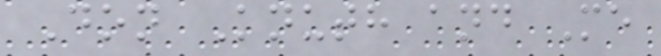Don Knuth and Me
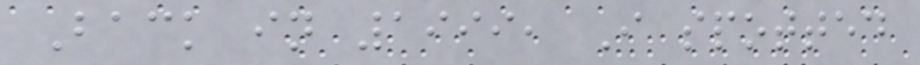Back in 1999, I spotted
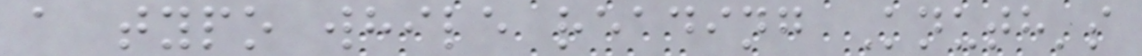a typo while reading Knuth's
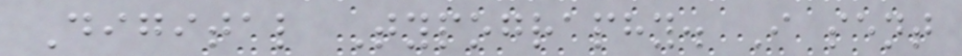Digital Typography. I sent
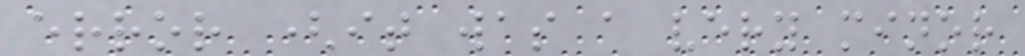error (it was a very minor
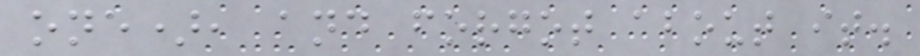one), and forgot about it.
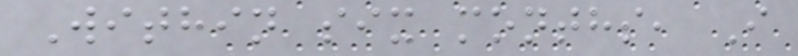Within six months, I
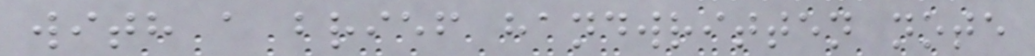with a brief handwritten note
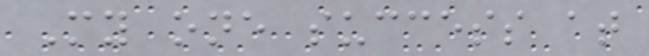My one success at
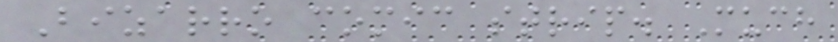Bizarro comic strip. Much
